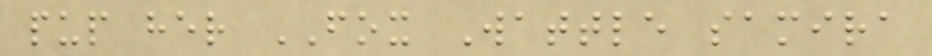pup her FOX Wattle samira
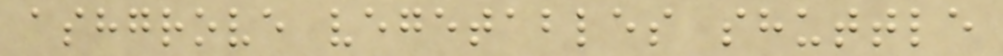ashgrove vegetables shuttle
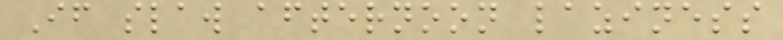If slaw afternoon laziness
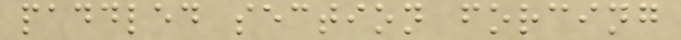paddled section forcing
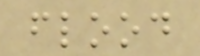flood
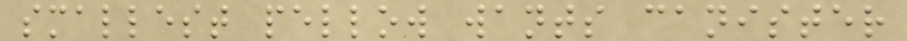smallest pellow wants canister
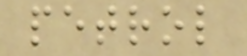petrol
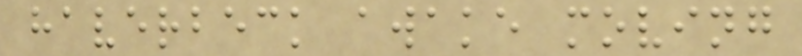haverbeck awake moving
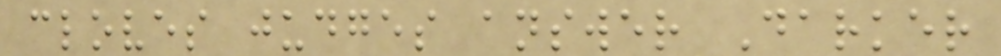cloves judges answer Darker
